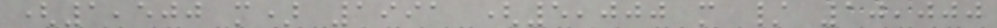(1,500 m) 1991 (5,000 m / 10,000
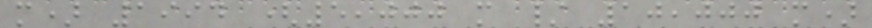m) 1994 (5,000 m / 10,000 m)
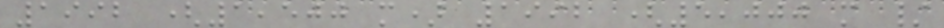1992 (1,500 m) 1992 (5,000 m /
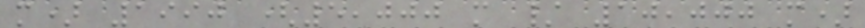m) 1990 (5,000 m / 10,000 m)
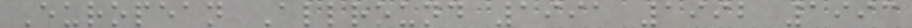European Allround 1991 1992 1993
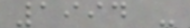1994 -
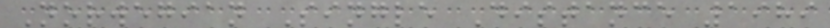Norwegian Single Distance 1989
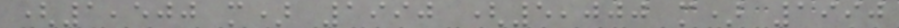(1,500 m) 1990 (5,000 m) 1990
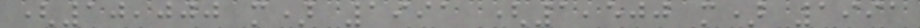(10,000 m) 1991 (1,500 m) 1991
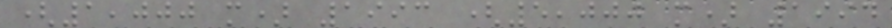(1,000 m) 1993 (5,000 m) 1994
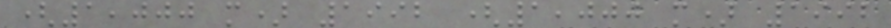(1,000 m) 1992 (1,000 m) 1992
